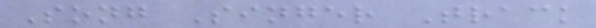Song Singer Track
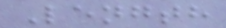Length
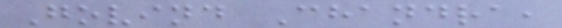Govind Chandra,
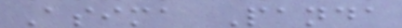Asima Panda
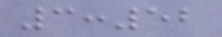3:52
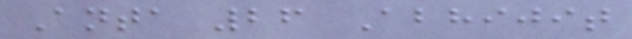Anta 26 Abhijit
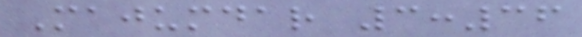Majumdar 3:36
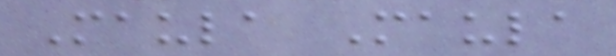Maula Maula
